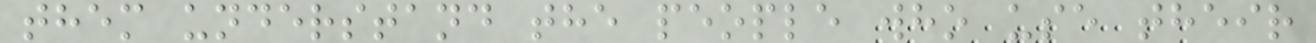them understand the people who use their
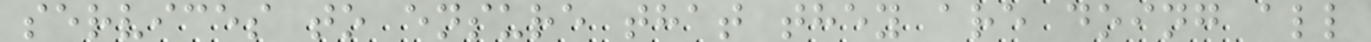services to ensure that they are doing all
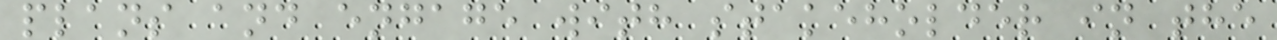plans and engage with stakeholder in the
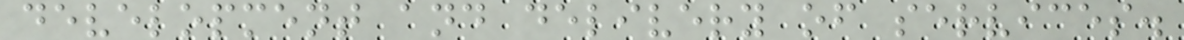development and delivery of services.
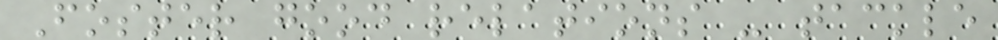Foster good relations - tackle
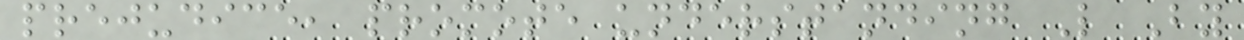prejudice, promote understanding L By
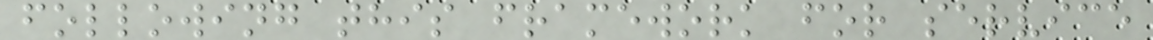following this framework for service
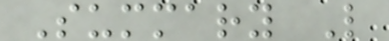Summary L
